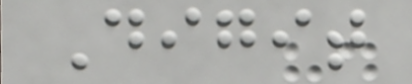Digit
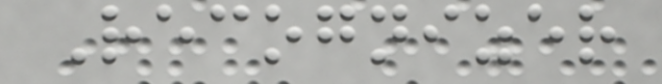Recognizer
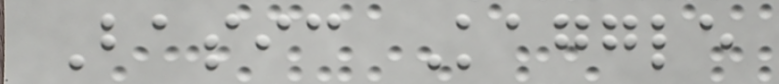Basic Kaggle
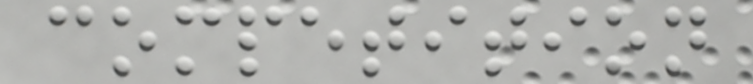competition
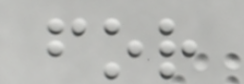for
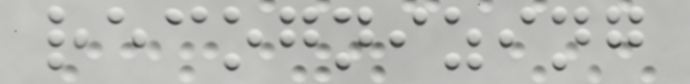recognizing
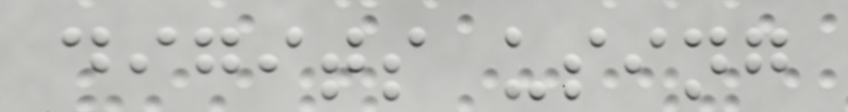digits using
